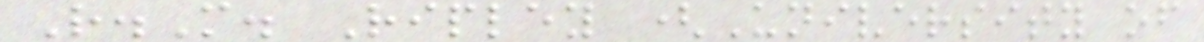R.M. Ripley (University of
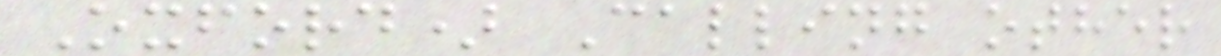Oxford) Calling other
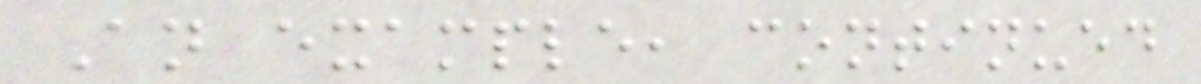An example, continued
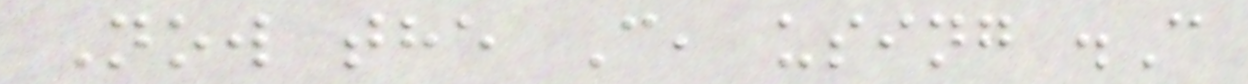Now the C, using .C
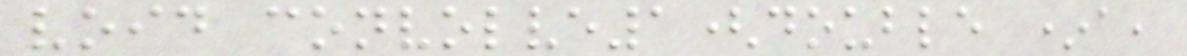void convolve1(double *a,
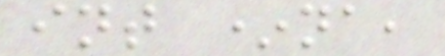int *na,
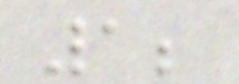1;
